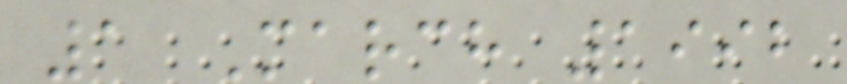1 March 1992
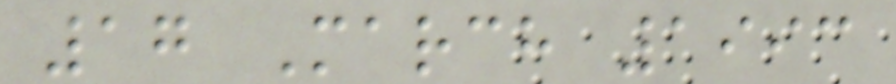17 March 1993
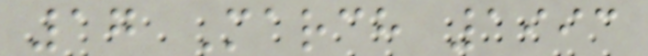17 March 1993
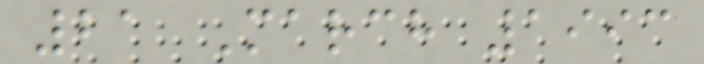21 March 1993
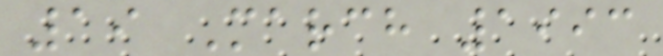19 March 1993
